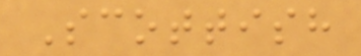Scottish
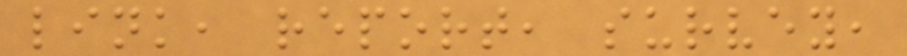link, report, survey,
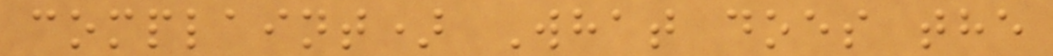complaint) What does the
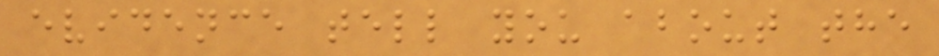evidence tell you about the
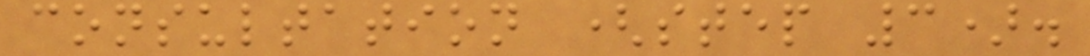consultation (step 3).
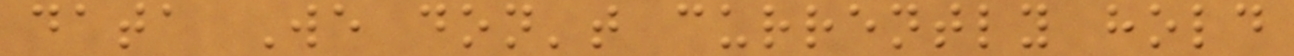data We don't currently hold
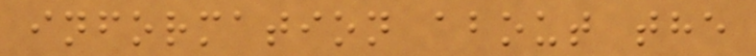information about the
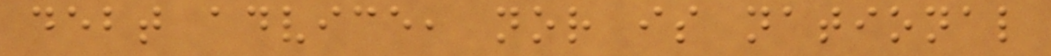debt advice, nor is national
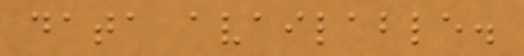data available.
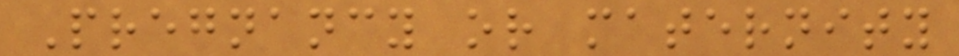Pregnancy or maternity
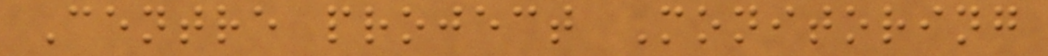Centre project Monitoring
